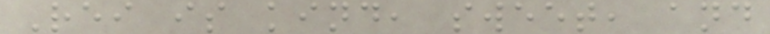Rei is kind, sweet, and
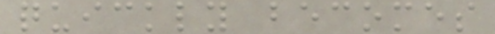quickly becomes
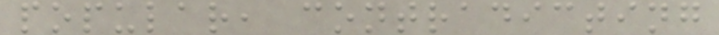popular, contradicting
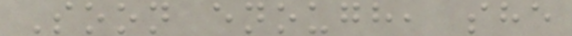Soon enough, she
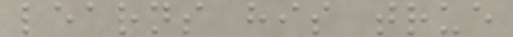learns his true
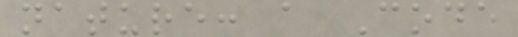nature: a Code
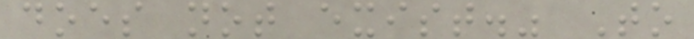does not exist." To
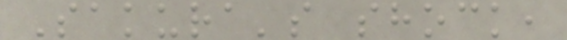Sakura's shock,
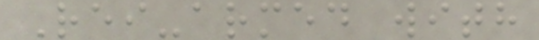Rei-armed with
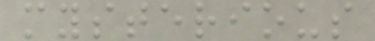mysterious
